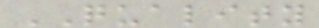QUALITY
